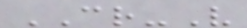CR-V
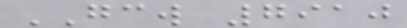GCW 7910
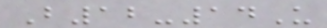B12-14U
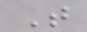T
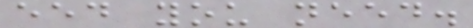eed you need.
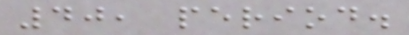40, period.
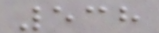538
